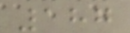187
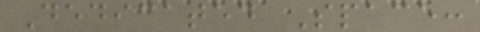Dedicated Space:
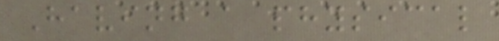Having a physical
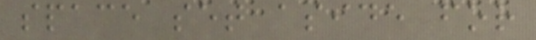space set aside for
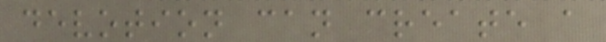devotion can create a
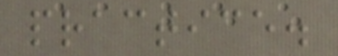practice.
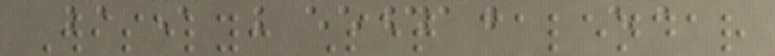Wisely: Set calendar
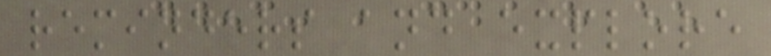reminders and explore
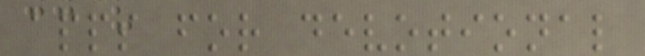apps for devotional
